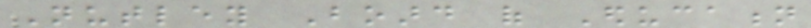Nutley Board of Education
